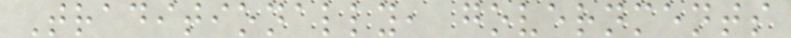Traditionally, governments
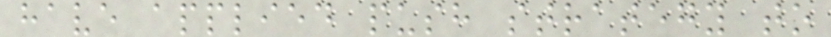have applied push strategy to
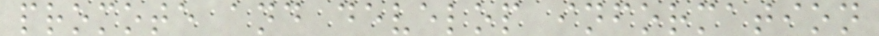promote and develop information
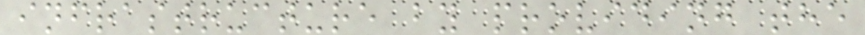infrastructure by providing the
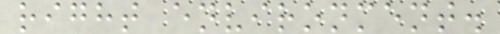right environment.
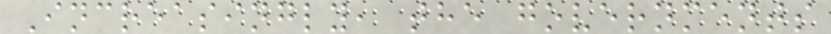Increasingly, the governments
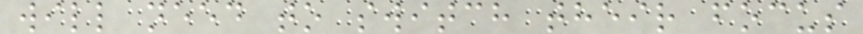will need to switch their focus
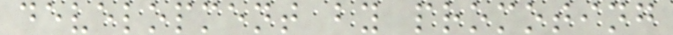development by promoting
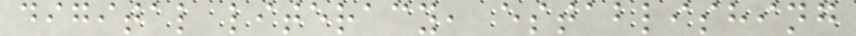digital literacy, establishing
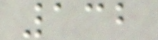132
